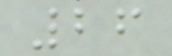26
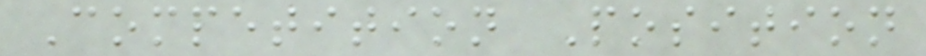Competition Position
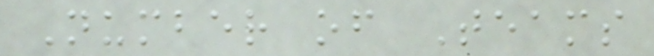Number of Teams
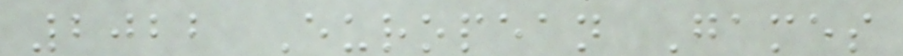2022 European Games
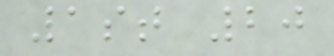1st 20
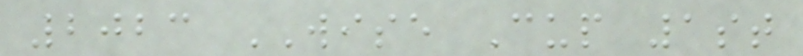2023 WISE Cup 1st
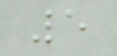5
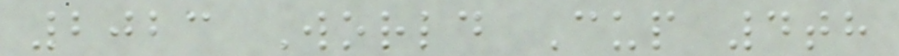2023 World Cup 4th
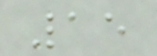15
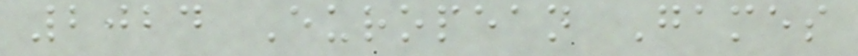2024 European Games
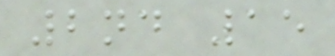2nd 15
